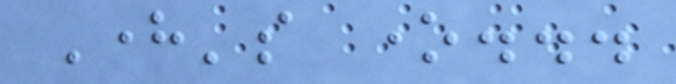Here's one...
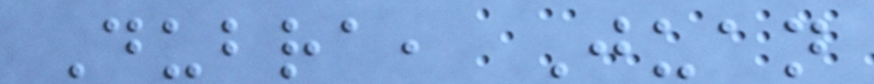Dubra, Juan
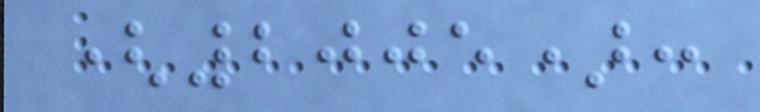(2005):
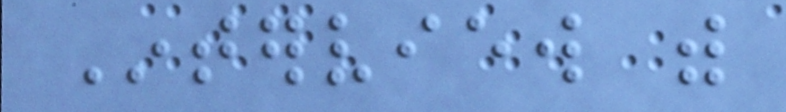Interview with
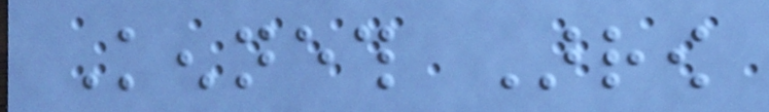Kenneth Arrow
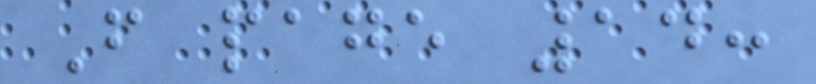From page 14:
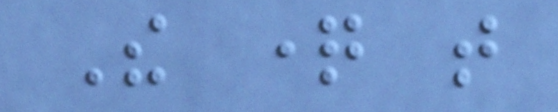The question that
